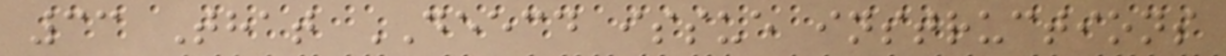33 That DEECD issue instructions
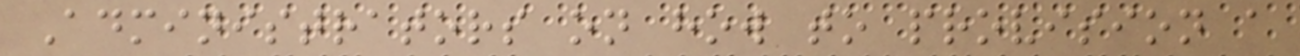Administrators on how to provision a
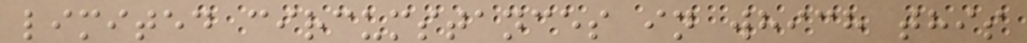limited circumstances in which this
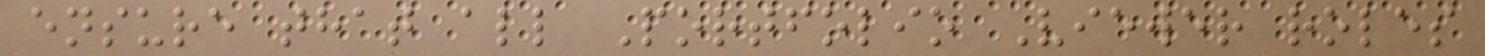ensure that all Portfolio Viewer roles
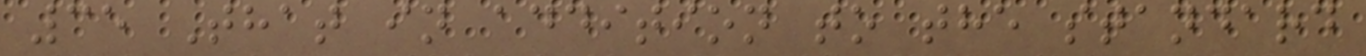35 That in addition to the standard
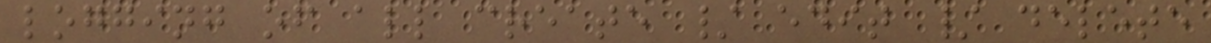logging of all create / edit / delete
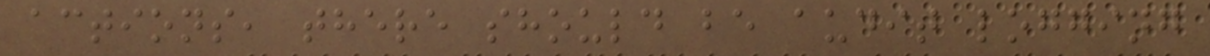actions, there should be audit logging
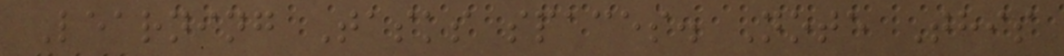Learning Tasks spaces. Note This
